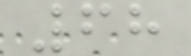68
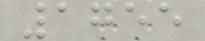1755
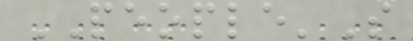PEOPLE'S
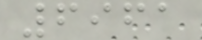6961
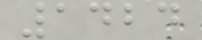1424
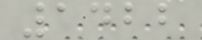1422
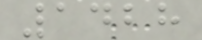1428
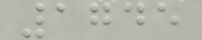1745
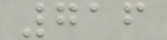716
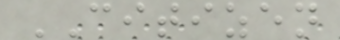CITIZEN
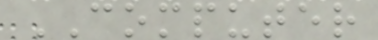COMPUTER
